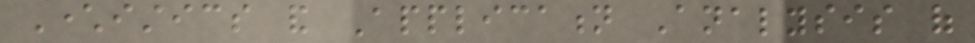Characteristics and Application Analysis of
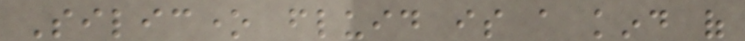Silicone fluid is a kind of
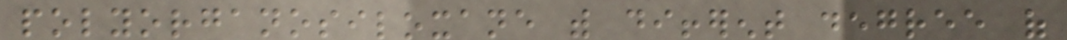polyorganosiloxane with different degree of
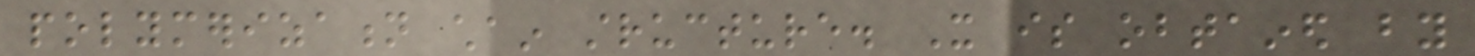polymerization chain structure. It is obtained by
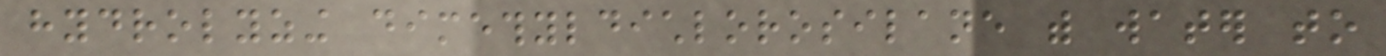hydrolyzing dimethyldichlorosilane with water to
